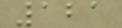121
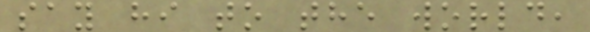say hi to the world,
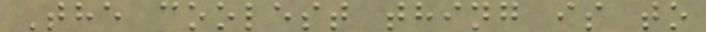The coolest thing is to
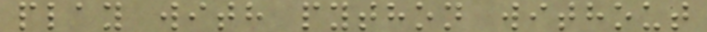play with python without
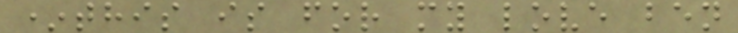*this is for my love ben
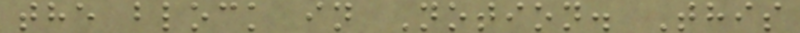the block in Notion. This
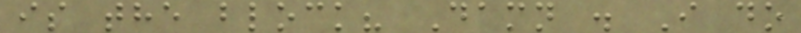is the block? Damn . I do
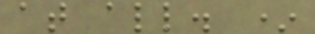at all. *
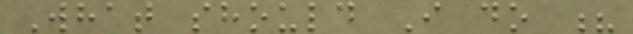What should I do ?
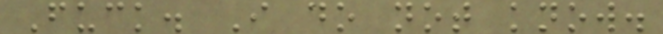Fuck. I do not know.
